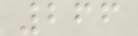266
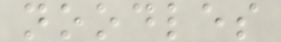noodles
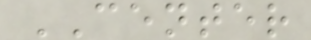CENTER
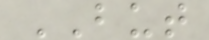BUT
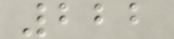222
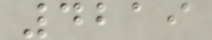4219
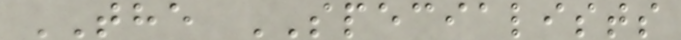THE SPECIALISTS
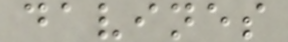davines
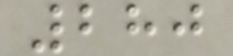280
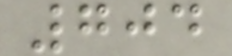704
